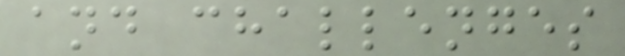and challenges
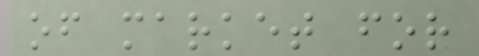of market for
